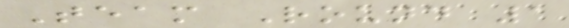Team Round 1
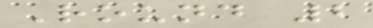Round 2
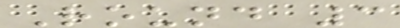Round 3
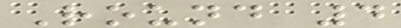Round 4
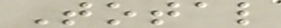Total
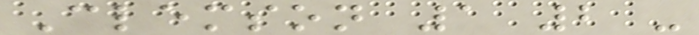Clemson 1 2 -
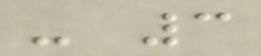- 3
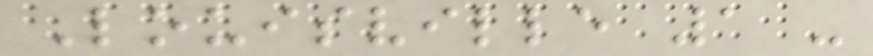Louisville 1 -
